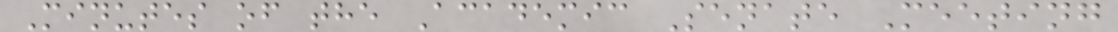Minutes of the Academic Senate Meeting
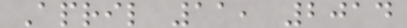April 11, 2014
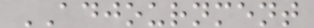ADJOURNMENT
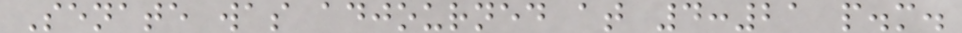Senate was adjourned at 4:21 p.m.
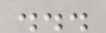...
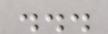...
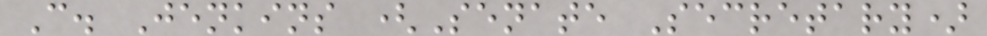C. Jenkins (Senate Secretary)
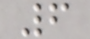6
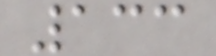133
